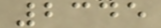2345
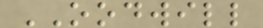OODWILL
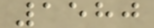1580
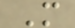M
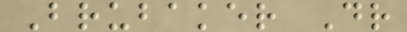Brubaker Dr
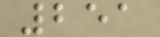251
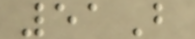51B
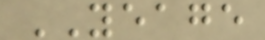YEAGE
